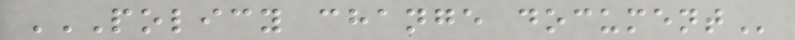POLICY CHANGE DOCUMENT
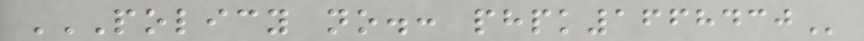POLICY NO.: PHPK1668430
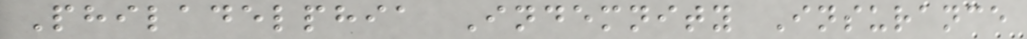Philadelphia Indemnity Insurance
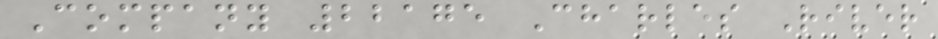Company 22175 Charles River
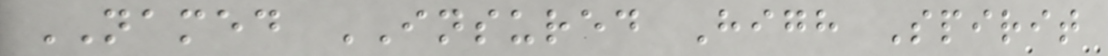NAMED INSURED High Spirit
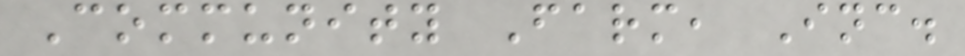Community Farm, Inc.
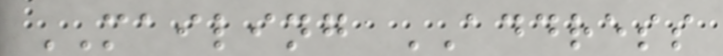MAILING ADDRESS
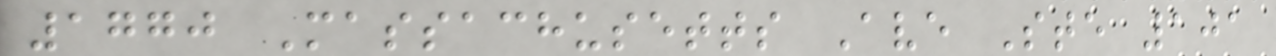1770 Massachusetts Ave Ste 101
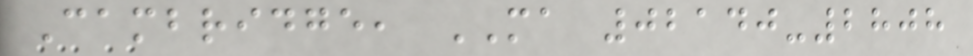Cambridge, MA 02140-2808
